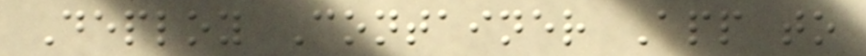Deploy Container App to
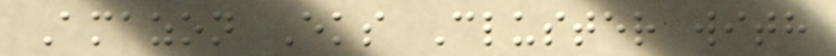Amazon Eks Cluster with
